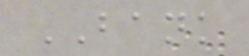BANK
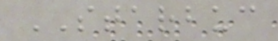STARBUC
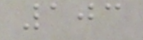103
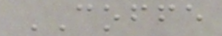COFFE
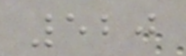520
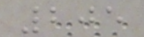205
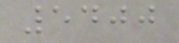5400
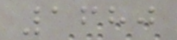1680
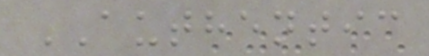AUTHENTIC
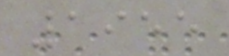1955
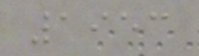1953
